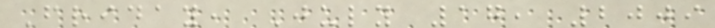Friday, July 17, 2009
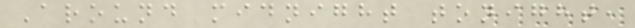Around midnight tonight,
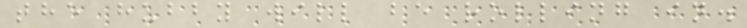the hubby will be rolling in.
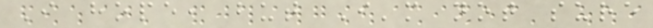I hope, but I'm not sure
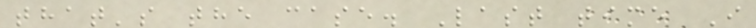that's the case. Last time I
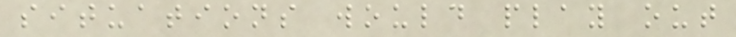situations would play out
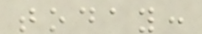today:
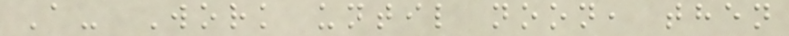A- Work until noon, then
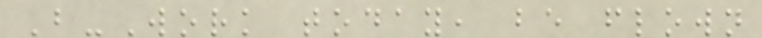B-Work today, be flown
